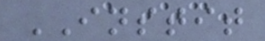INSTIT
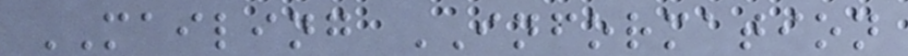MAILING INFORMATION
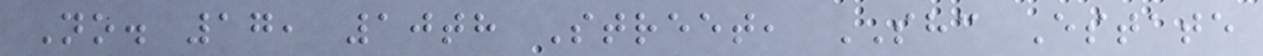No. 17, 10th Street, SHC Estate
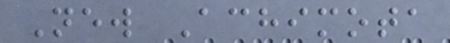New Achimota
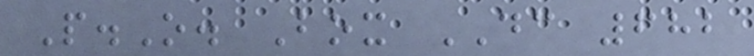P.O. Box DC 682
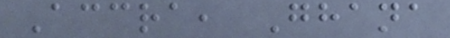Accra, Ghana
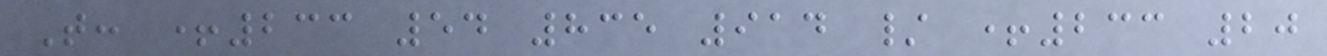T: +233 54 835 914 / +233 20
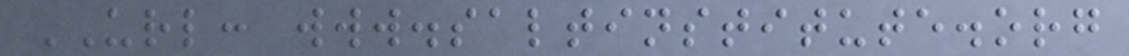URL: www.saltinstitute.org
